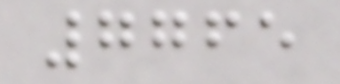7765
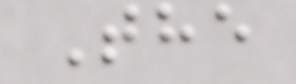The
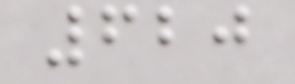620
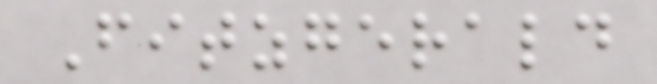Fitzgerald
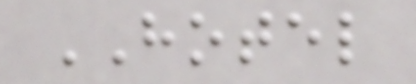HOTEL
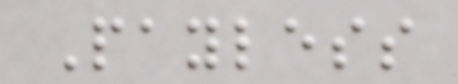Payless
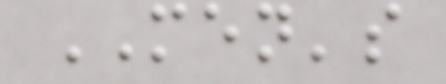MEN's
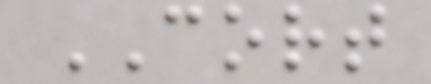CORT
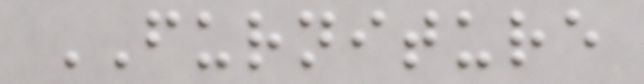FURNITURE
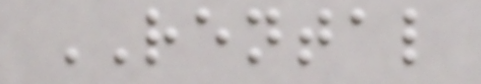RENTAL
